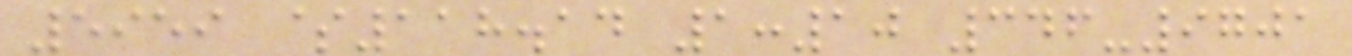5959 $118.14 1:10 346-9701
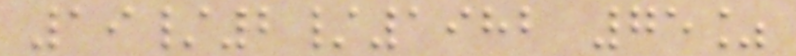19/2/1982 75%
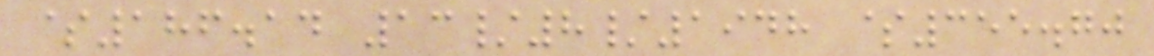$186.14 13/8/1948 $355.70
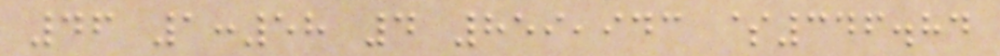46 1:58 4 859,943 $346.84
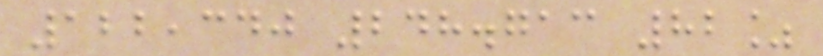122,340 248.713 82%
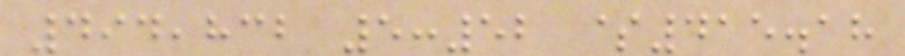494,832 5:52 $415.18
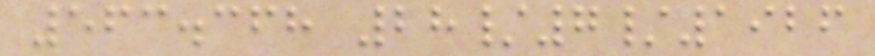563.368 28/7/1926
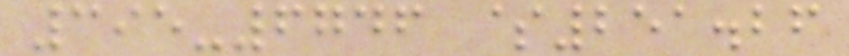395-6746 $251.26
